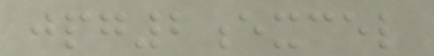jpg2excel
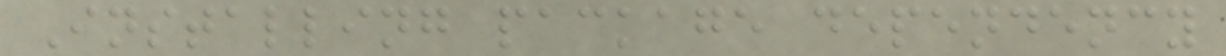Installing package dependency
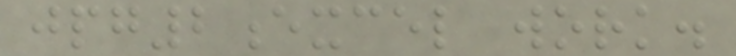jpg2excel work.
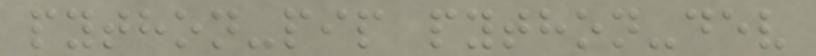python-pip python-dev
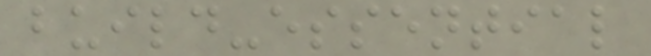build-essential
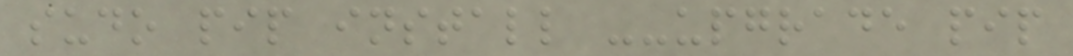sudo pip install --upgrade pip
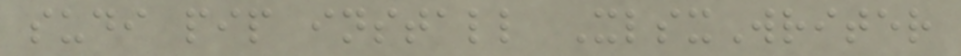sudi pip install XlsxWriter
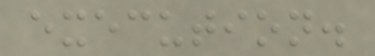execution.
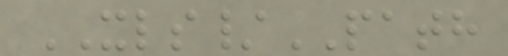XLS/PATH
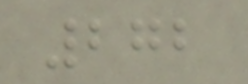272
